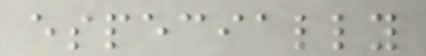especially
